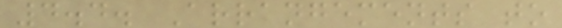4.4. Arrangements to
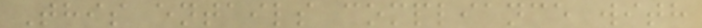This entails compliance with
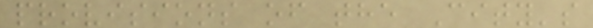provisions of the City's
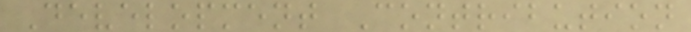Development Contribution
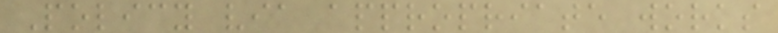Policy via appropriate works
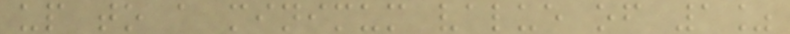up to a minimum value of 1%
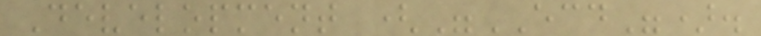Development ("ECD").
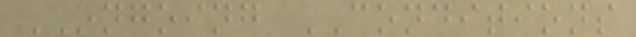ONGOING CONDITIONS
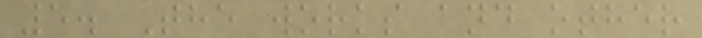5. The works and other
